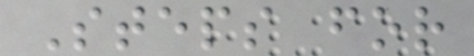Steps for
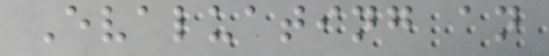Evaluating an
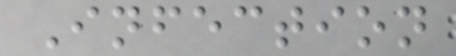Infection
